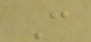C
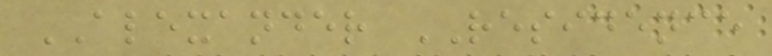ALEXANDER RESIDENCE
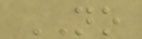NO
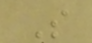S
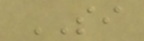SI
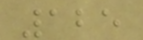125
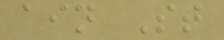ain St
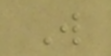W
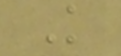K
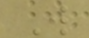W
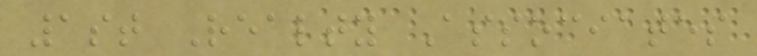1st Realty Associates
